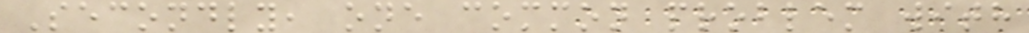Secondly, one common problem with
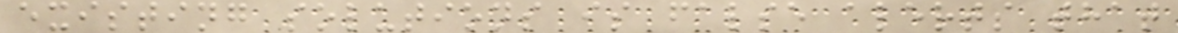existing solutions is false alerts that
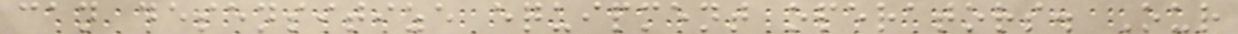can desensitize equipment operators. Our
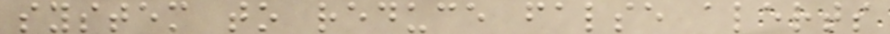system to reduce false alerts
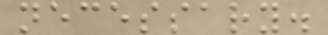necessary.
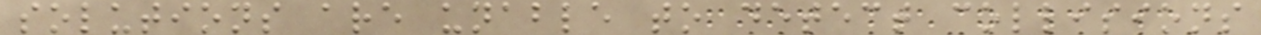solutions are unable to detect collisions
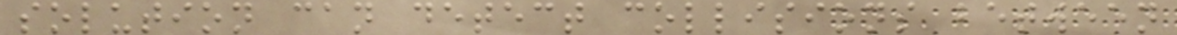solution can detect collisions between
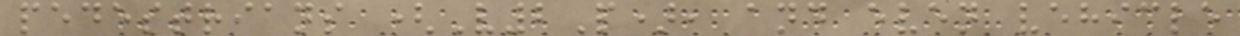pedestrians (V2P), and even vehicle
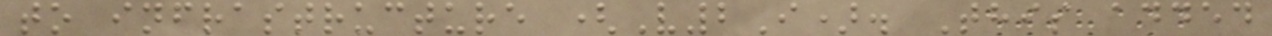to infrastructure (V2I). This added
